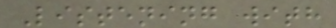Listening with
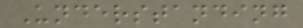Understanding
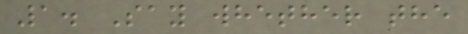1. Say whether the
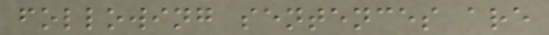following sentences are
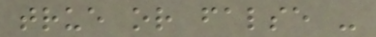true or false -
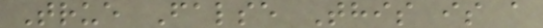True False This is a
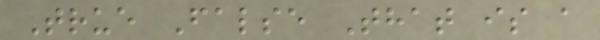True False That is a
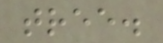tree.
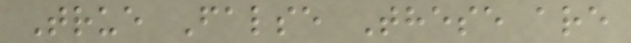True False These are
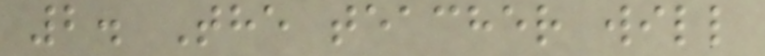2. The teacher will
